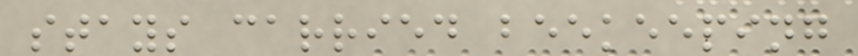stays carried beekeeping
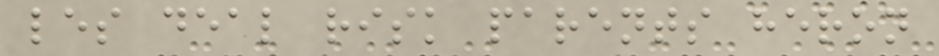les deal risk parents heron
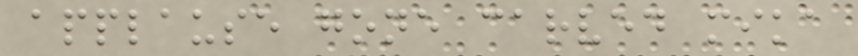applause gone carved mika
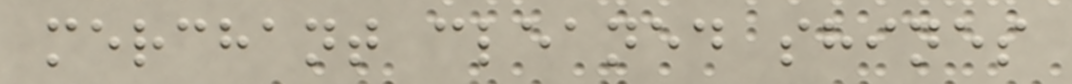merchant cleaned shines
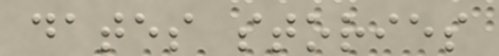dates stories
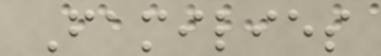Families
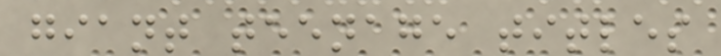giant teenage titles
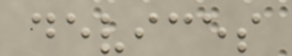devices
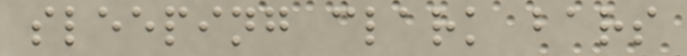sleeping clark bars
